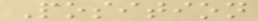Position
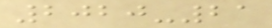2020-21
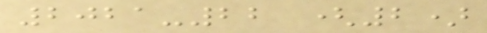2021-22 (2)
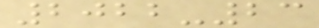2022-23
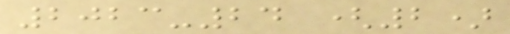2023-24 (2)
